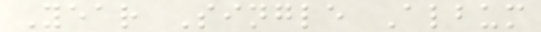Year Single Album
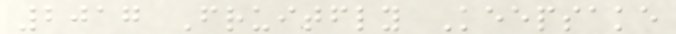2017 Fruitfly Keepsake
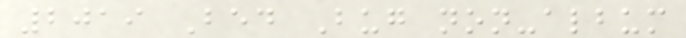2019 Bed Bug non-album
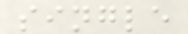single
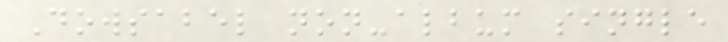Dowsabel non-album single
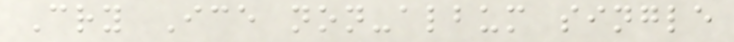Cry Ice non-album single
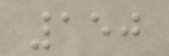150
